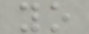yo
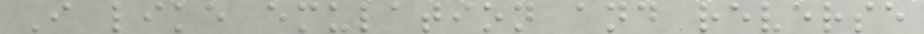I like emulation and reverse
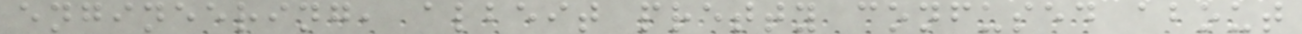engineering, albeit pretty confused about
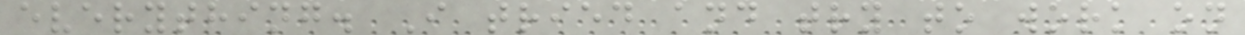everything. I tried and try to work on
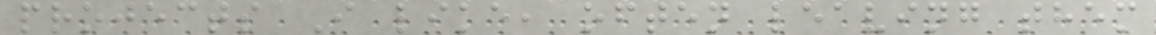projects I like, often leaving them
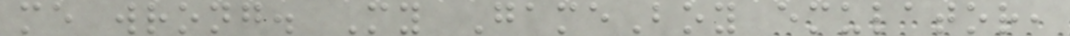me wrong. My GameBoy emulator,
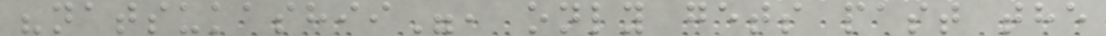"natsukashii", only gets past the
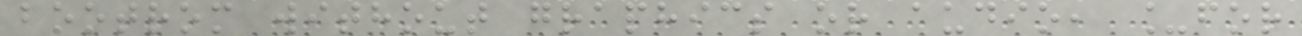bootrom without graphics or audio, _for
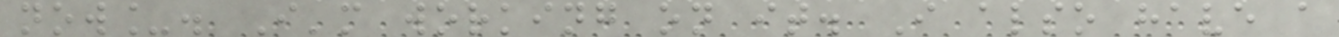now_. I'm working on it. I also have a
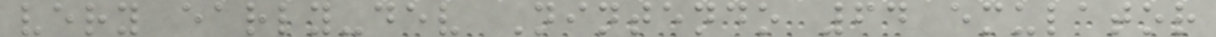very early-dev Nintendo 64 emulator
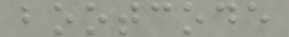bootcode
